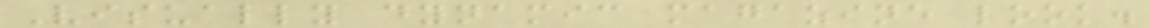Visually dynamic magazine look.
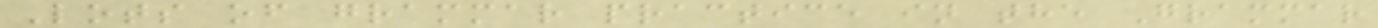Lots of grammar practice in the Grammar
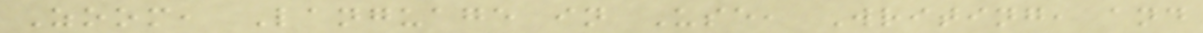Zoom, Language in Use, Writing, and
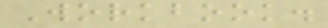Workbook.
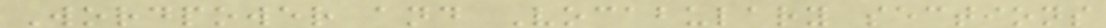Wordpower and Vocabulary sections
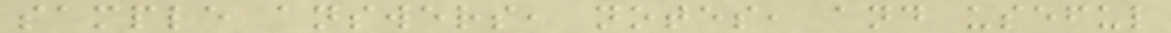sample answers, notes, and useful
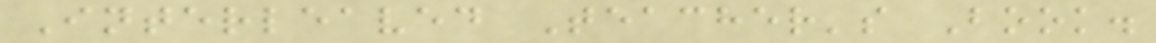Interleaved Teacher's Book.
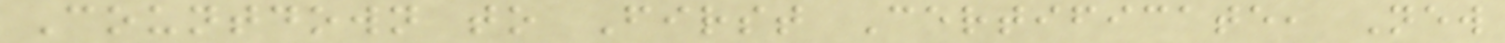Countdown to First Certificate, New
